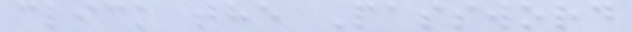click the Password
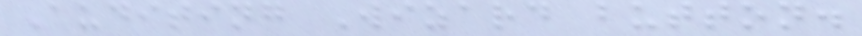Auditing Wizard button.
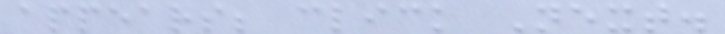appears; click Next.
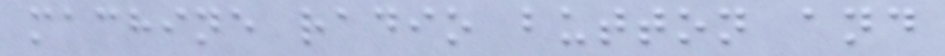machine radio button and
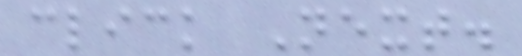click Next.
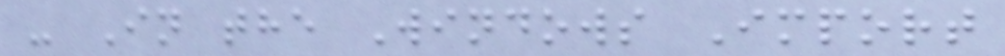- In the Windows Import
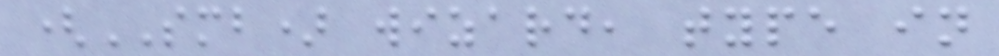(SMB) wizard, type in
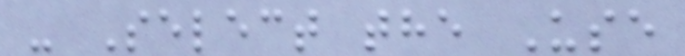- Select the Use
